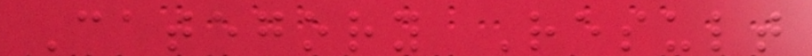Category Result
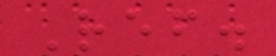Ref.
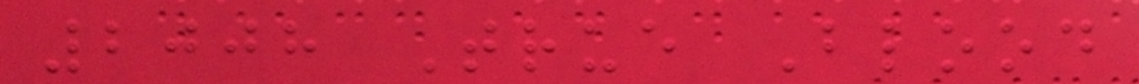2008 True Blood
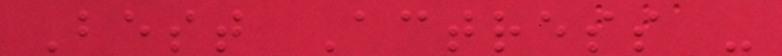Best Actress -
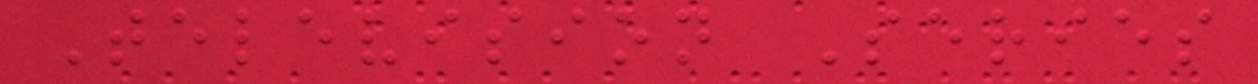Television Series
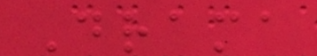Drama
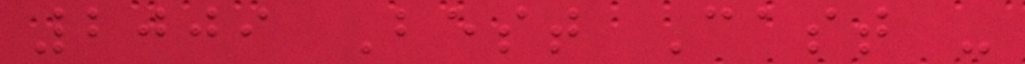2009 Best Cast -
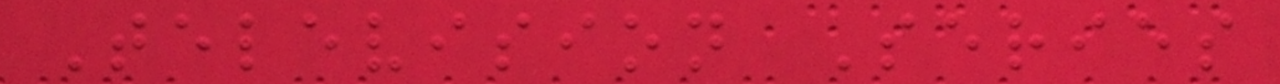Television Series
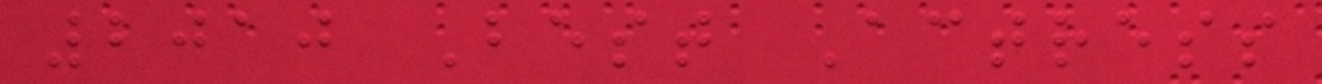2010 Best Actress
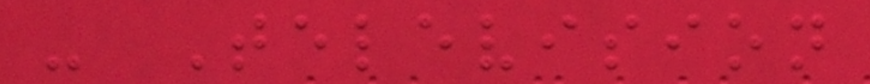- Television
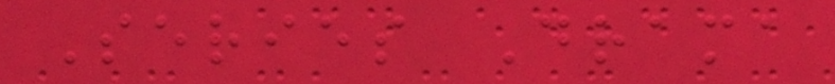Series Drama
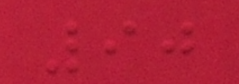90
